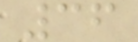36
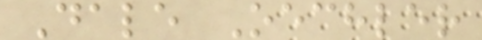Dale Oechler
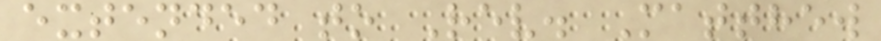extended to Rev. Matthew
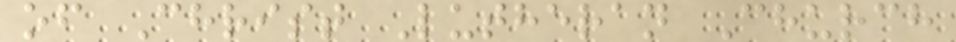of Christ Lutheran Church
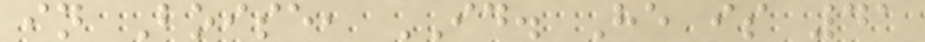in Boise, ID. He is 41
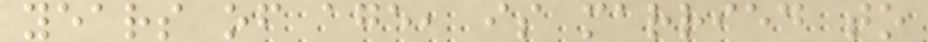years of age, is married to
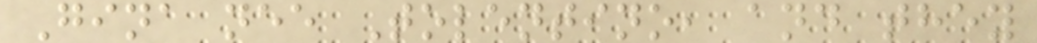Gina nee Tolentino, and they
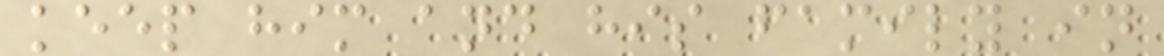keep him and his family in
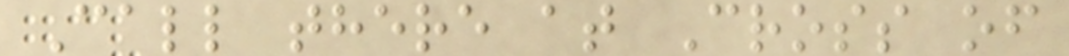Call there at Cross of
